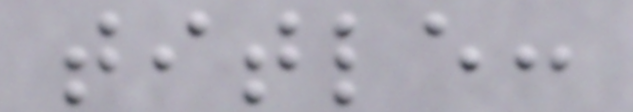title:
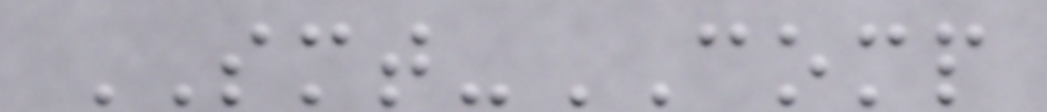SMT-COMP
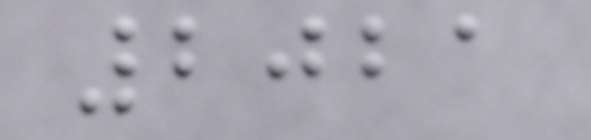2021
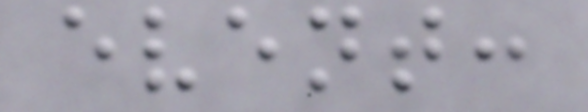event:
